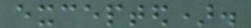excepted).
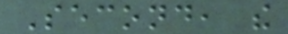Second, the
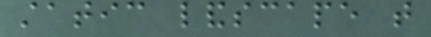static landscape that
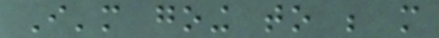I'm going to be more
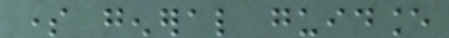some general guidance
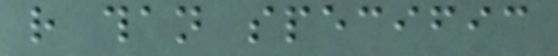rather than specific
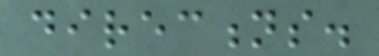directions.
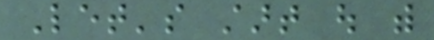Let's start out with
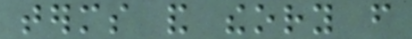terms and theory from
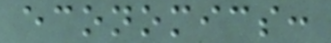economics:
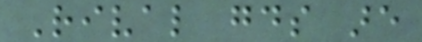Rival goods are
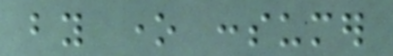by one consumer
